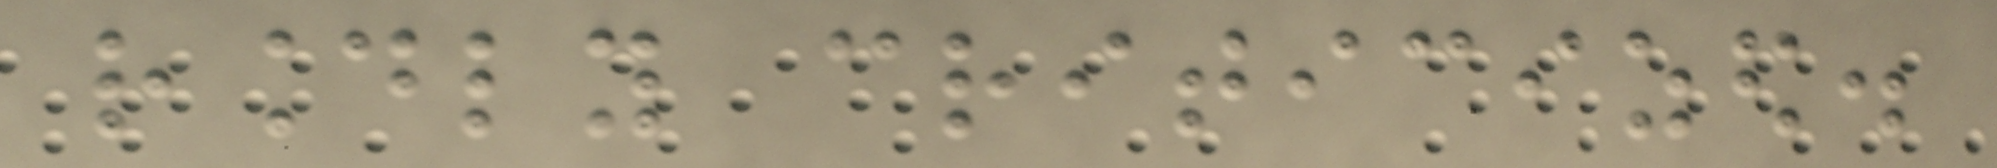roundly criticized.
